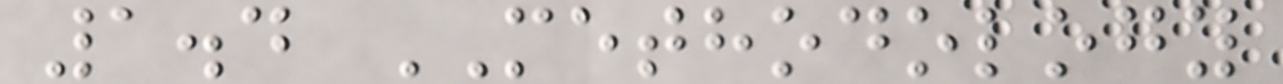1.4 METHODOLOGY
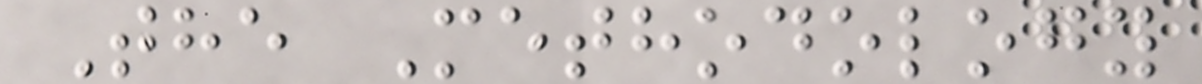The Methodology
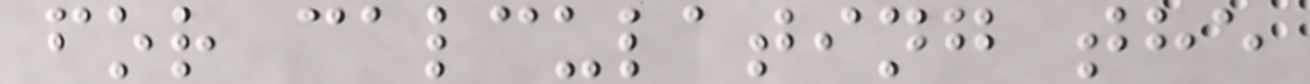for calculating the
